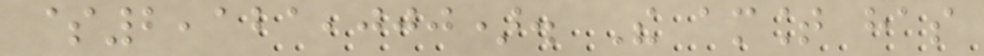$2,121,000). The amount has
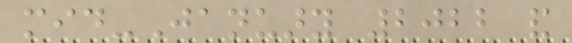mid-January 2022 and
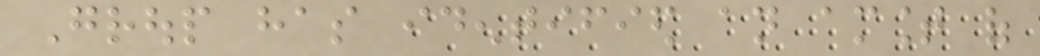Group has identified an amount of
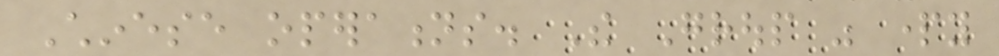Chinese operations. The Group was party
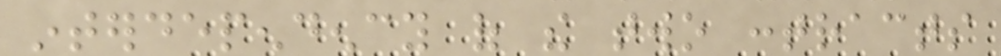interdependency of the two contracts
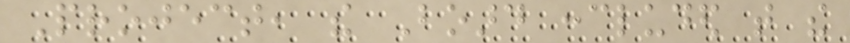Project, the Board concluded that the
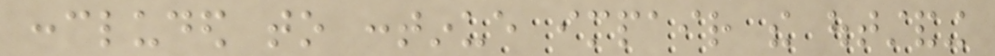concluded to continue impair the outstanding
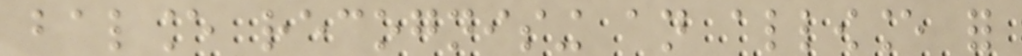balance recognising an allowance for
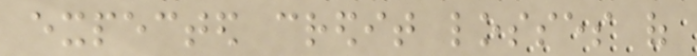expected credit losses of
